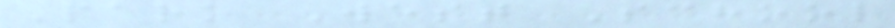Park West School
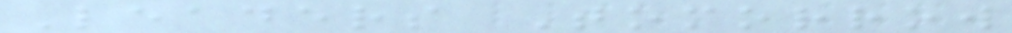Leaders Tomorrow
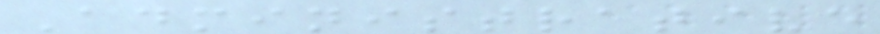Administrative
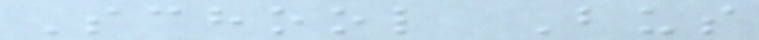School Bus
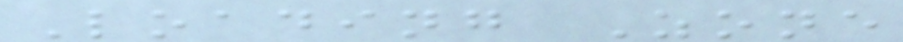Loading Zone
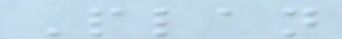Plan
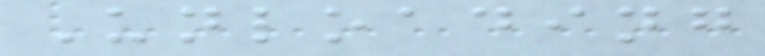Unloading
